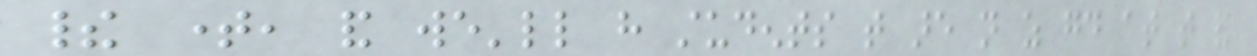their time, and we'll have students that are not as good at that and
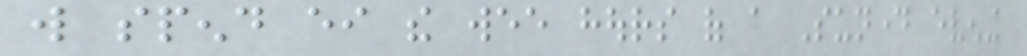will spend either the wee hours of a Sunday evening
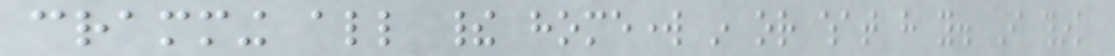cramming all their homework in or what have you. I think
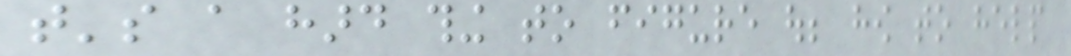that's a hard thing to figure out; how to help
